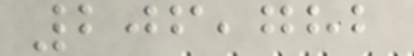206,782
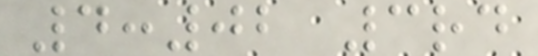4:02 3rd
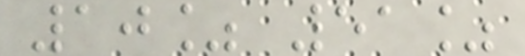10% 51%
